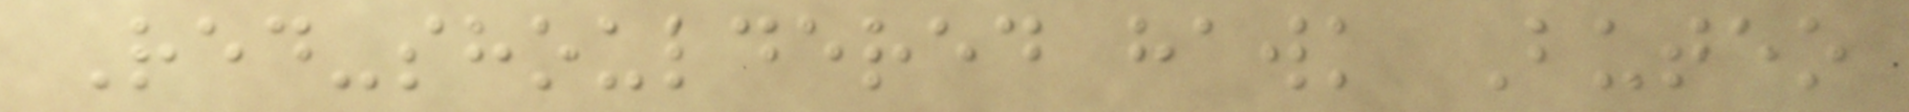Red-shouldered hawk Buteo
